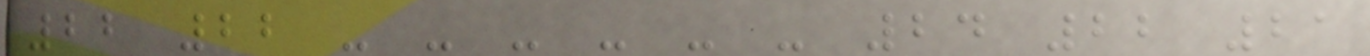22 22 - - - - - - 24 22 21
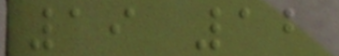19 12
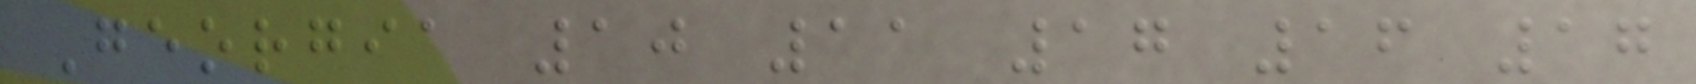Georgia 10 11 17 16 17
